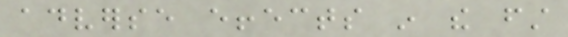adverse effects in the first
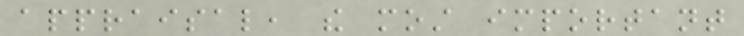appraisal, the most important
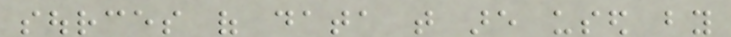sources of data that are used by
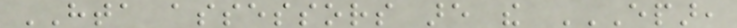HTA assessors are the EPAR,
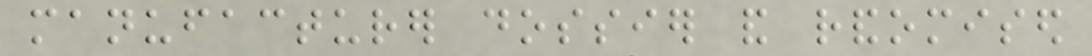manufacturer dossier and randomised
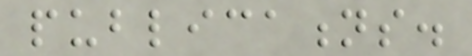publications.
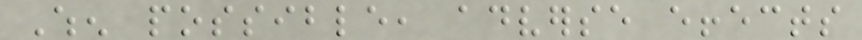When possible, adverse effects
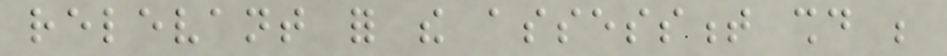relevant for the assessment should be
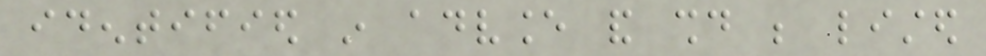identified in advance and should be listed
